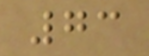73
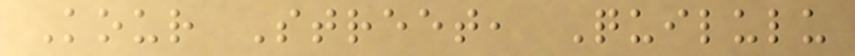Kour Street, Quilulu
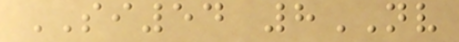SI54 8NV
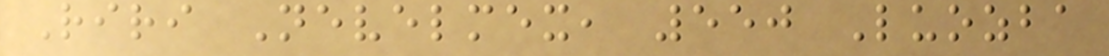Riri Nevelmex, 550 Luozba
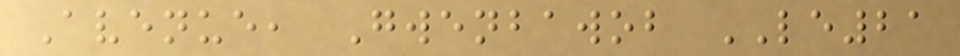Avenue, Gwenbawob LE21
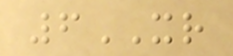6XR
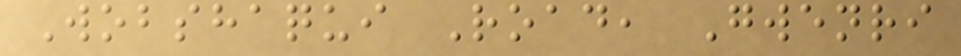Wobshaqui Road, Gwenri
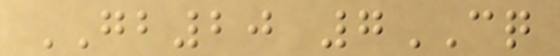GB20 7CQ
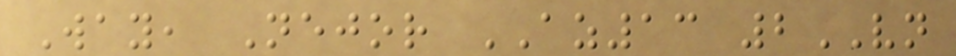Way, Nejor AZ13 2VN
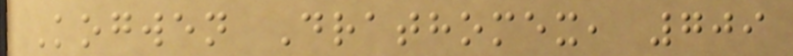Kogwen Drathomex, 709
